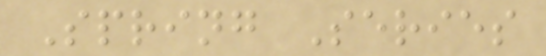Spring Series
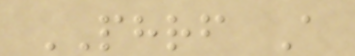PHRF A
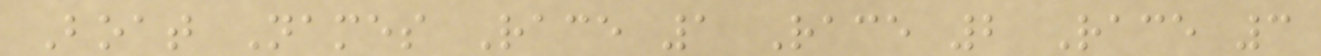Boat Names Race 1 Race 2 Race 3
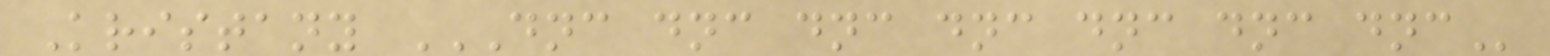Kristany DNC DNC DNC DNC DNC DNC DNC
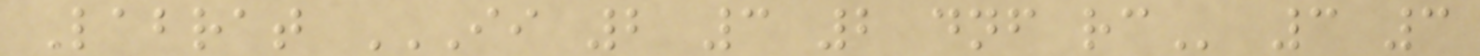Labrat II 2 3 2 DNF RC 3 3
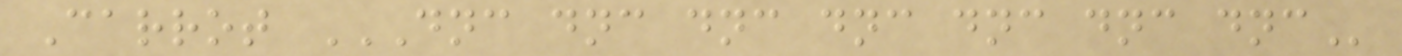Carrot DNC DNC DNC DNC DNC DNC DNC
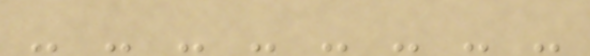- - - - - - - -
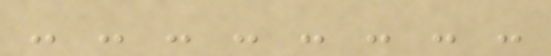- - - - - - - -
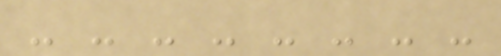- - - - - - - -
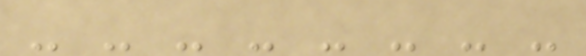- - - - - - - -
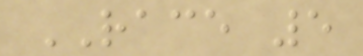RACE 5
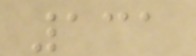131
